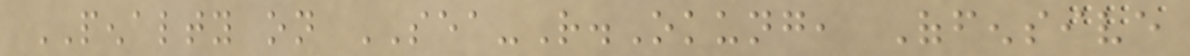PENALTY on SEA-R.Okung, Offensive
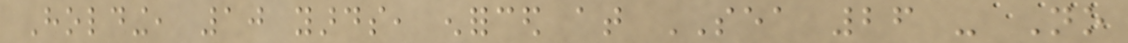Holding, 10 yards, enforced at SEA 26 - No
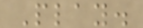Play.
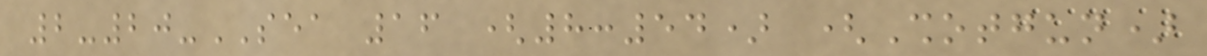2-20-SEA 16 (8:54) (Shotgun)
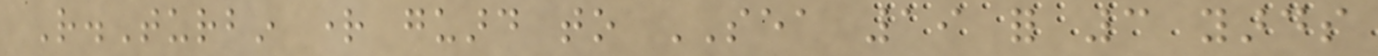R.Turbin right guard to SEA 19 for 3 yards
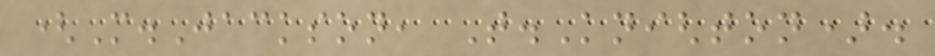(M.Jackson, T.Knighton).
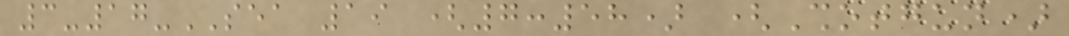3-17-SEA 19 (7:58) (Shotgun)
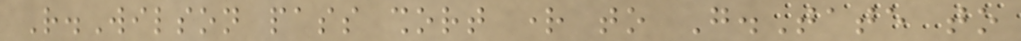R.Wilson pass short right to G.Tate to
